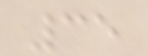35
